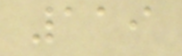119
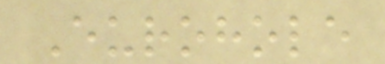Eurohole
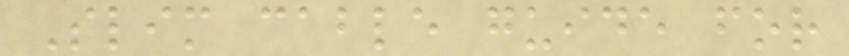Slim cable guide for
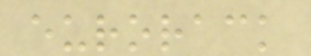eurorack
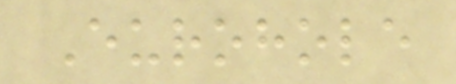Eurohole
